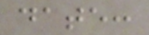date:
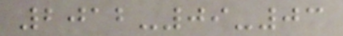2012-09-03
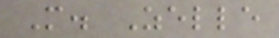M. Zelle
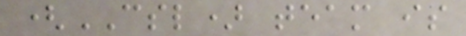(CSL) team is
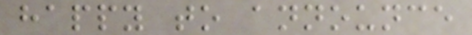happy to announce
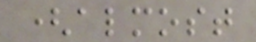(almost
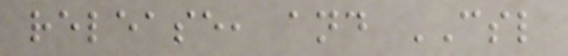release, and CSL
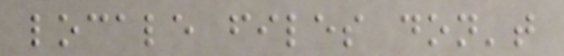locale files don't
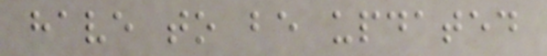have to be updated
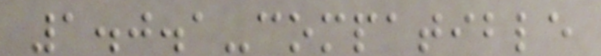1.0.1-compatible
